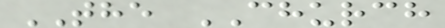THE CHURCH
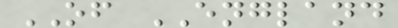OF ENGLAND
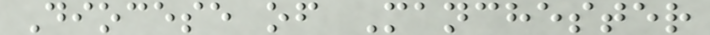Diocese of Manchester
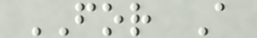FOR A
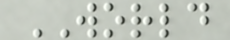WORLD
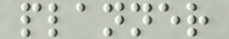planner
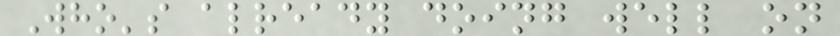Who's already doing well on
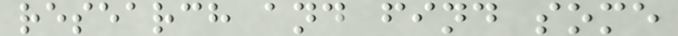research and find some
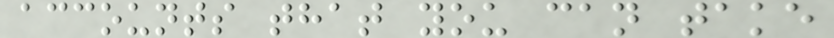accounts that you can take
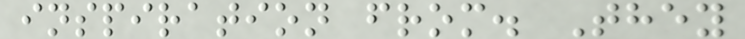inspiration from. They
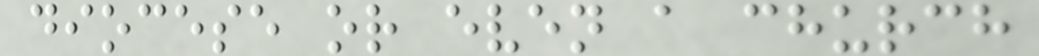diocese or even a church
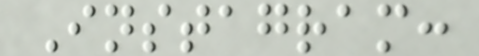Instagram:
